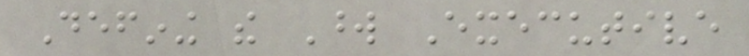Defining the Word Executive
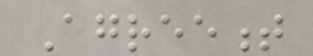Agreement
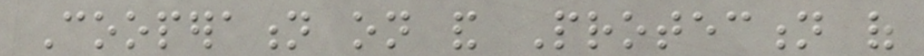Cooperation on and Protection of
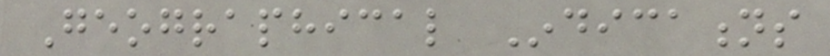Geographical Indications
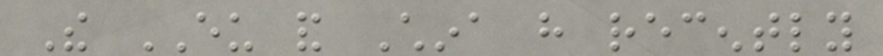The EU and China have recently
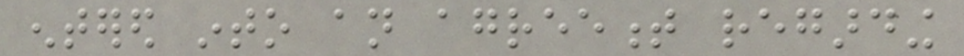entered into an agreement regarding
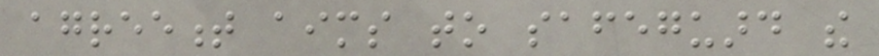agreement aims to safeguard the
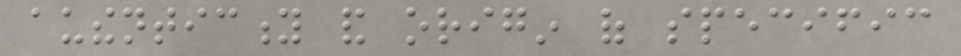authenticity and origin of specific
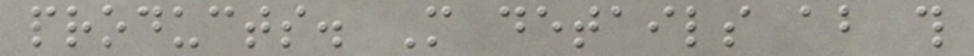products. More details about this
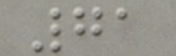71
